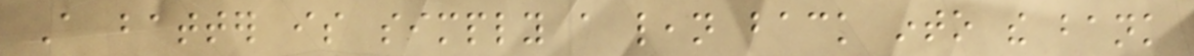A batter is simply a lean back into the bank
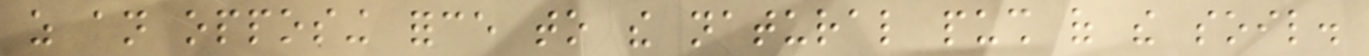as an opposing force to the natural push of the soil.
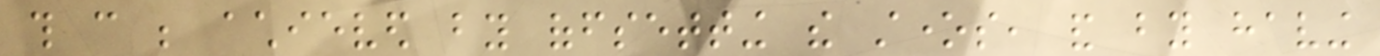this can be achieved by offsetting the stones, and by having
